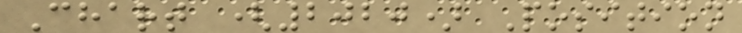Chart (2020) Position
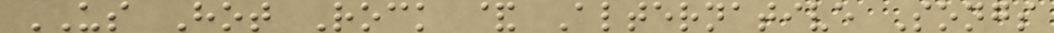US Hot Rock & Alternative Songs
